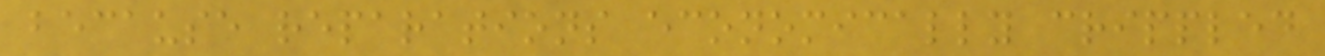because reparations economically crippled
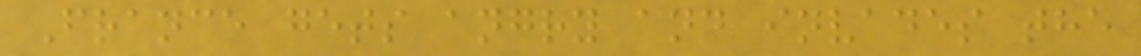France gets angry and invades the
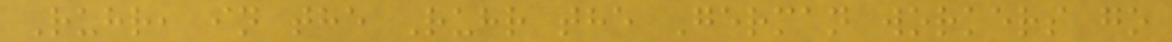Ruhr, in the Ruhr the German workers go
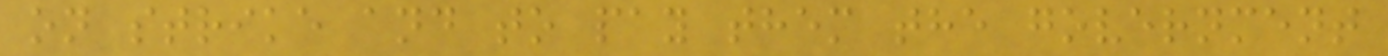on strike and to pay them the government
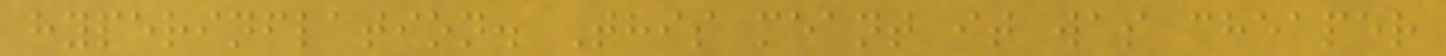hyperinflation. This meant it was cheaper
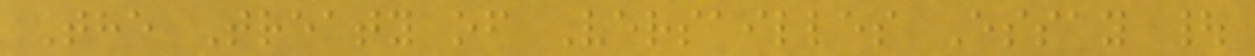The Treaty of Versailles Essay |
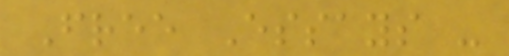Free Essays -
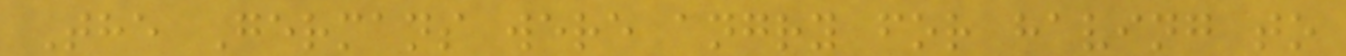The Germans were angry for having to
